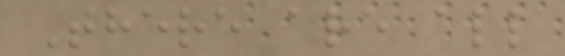There are all
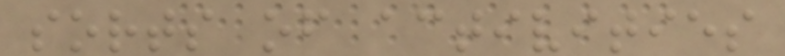sorts of activities
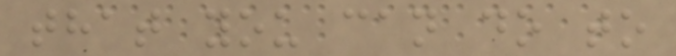that you can do to
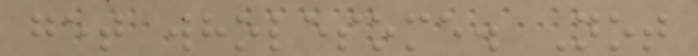get wholesome. Not
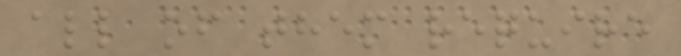all of them require
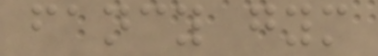fancy gym
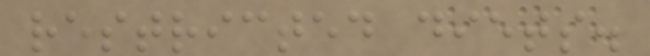restricted diets.
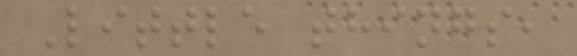Little things,
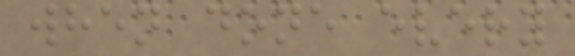when done every
